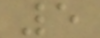5
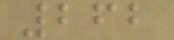262
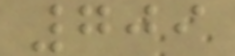709
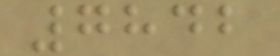7842
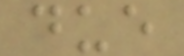due
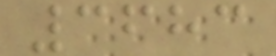3683
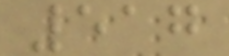517
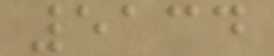5134
